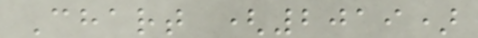Chart (2019)
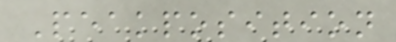Peakposition
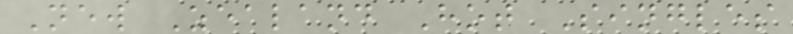New Zealand Hot Singles
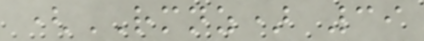(RMNZ) 39
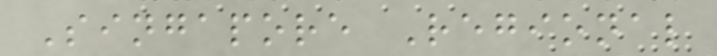Singapore Regional
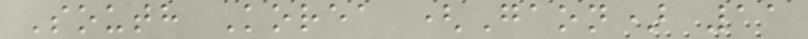South Korea (Gaon) 11
